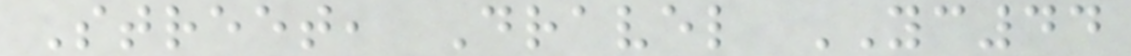Street, Dravel YC44
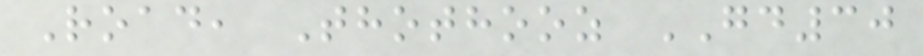Road, Thothooz GD30
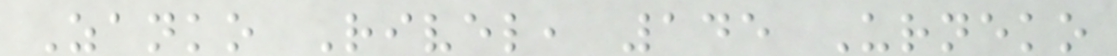Zanko Rivel, 145 Urneko
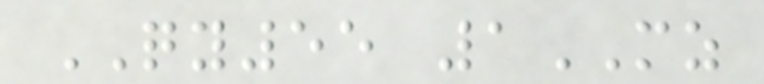QY55 1MZ
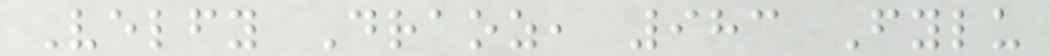Velfy Draoz, 983 Fylu
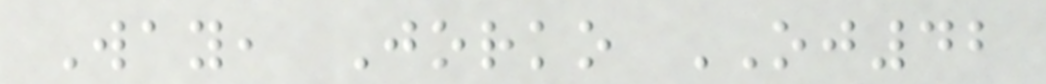Way, Jorko OJ42
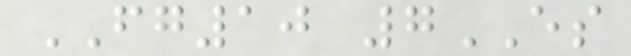FG10 7ES
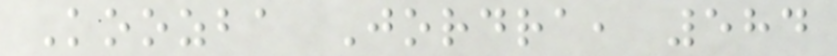Koozba Jordra, 584
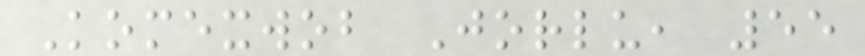Komexwob Jorlu, 55
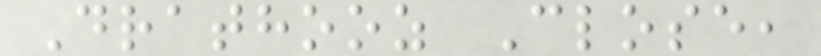Drathooz Close,
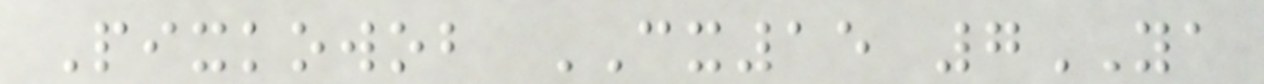Pixkowob CX15 7YA
